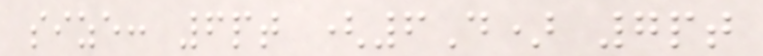size: 6pt (6D) 7pt
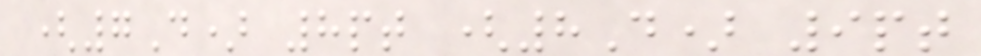(7D) 8pt (8D) 9pt
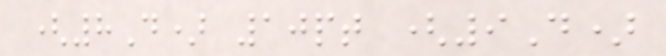(8D) 10pt (9D)
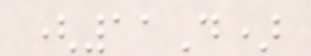(11D)
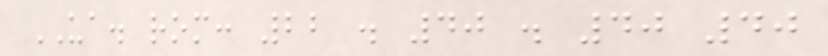UA. rom: 22 . 40 . 40 40
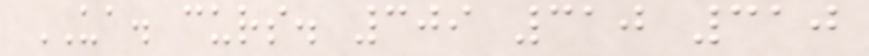UA. curs. 309 310 310
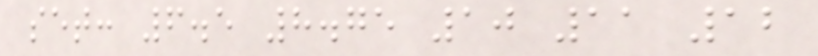set: 6.5 8.75 10 11 12
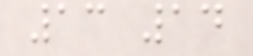13 14
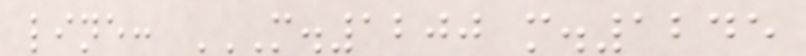line: M.1200 M.1245
